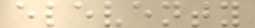eleventy
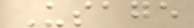Usage
